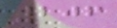206
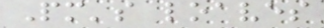Pm's loaves
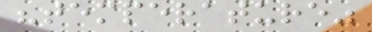"temperature"
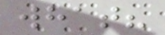what?
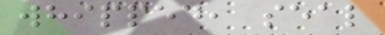whipped, seal
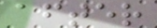after
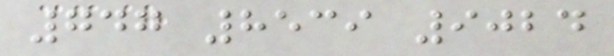747 8539 9024
